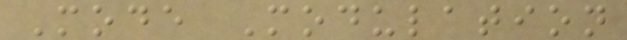Mode Modulation
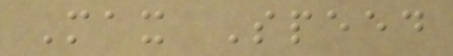Max Speed
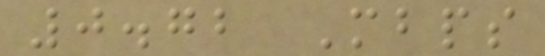0.72 Mbps
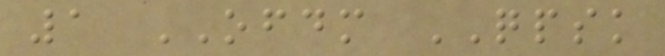1 OFDM QPSK
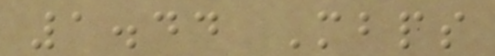1.44 Mbps
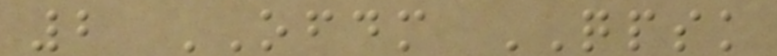2 OFDM QPSK
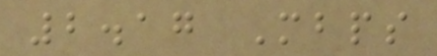2.17 Mbps
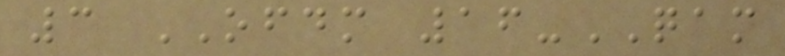3 OFDM 16-QAM
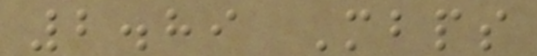2.89 Mbps
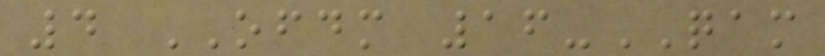4 OFDM 16-QAM
